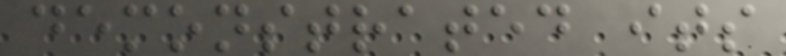demonstrated its
